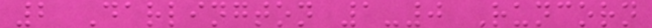2 Darlington 1-0 Runcorn
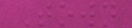Town
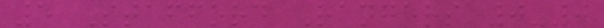5 Stafford Rangers 0-0
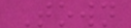Town
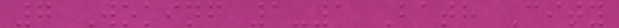7 Woking 1-1 Bath City
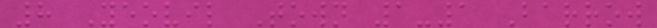8 Yeovil Town 1-1 Barrow
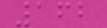162
